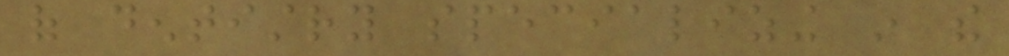of dentistry specializing in the
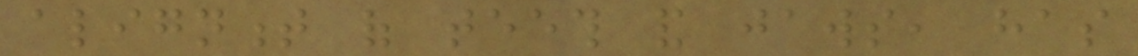alignment of teeth and jaws, has
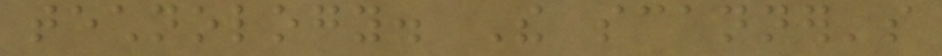technology. The scanner's
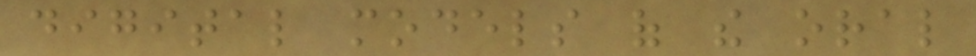digital models of the oral
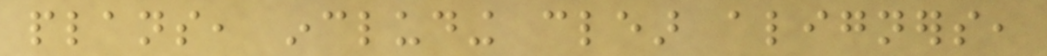plans, including clear aligners,
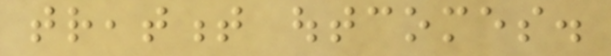treatment outcomes.
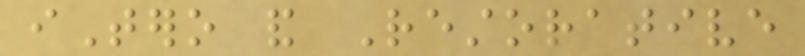iTero and Restorative
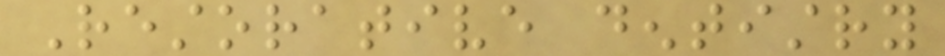Restorative dentistry
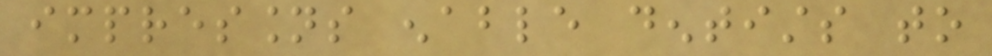impressions enable dentists to
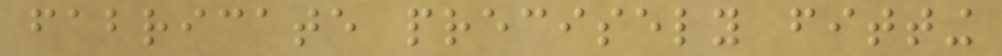fabricate precisely fitting
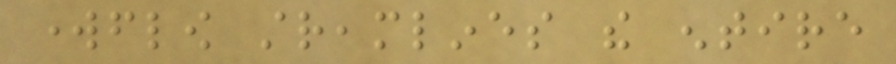workflow streamlines the entire
